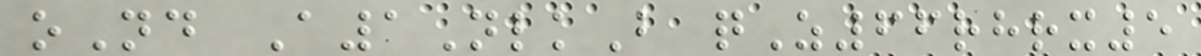oNd A1NlkB qZ66rhrx5
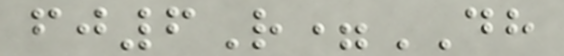fj6R=DH
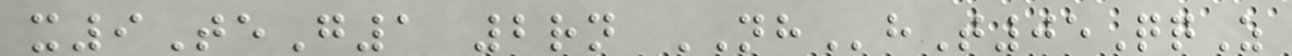x9TeG1 2rn NHhT05QqZ
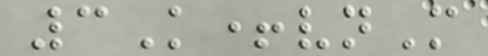3K+vnM
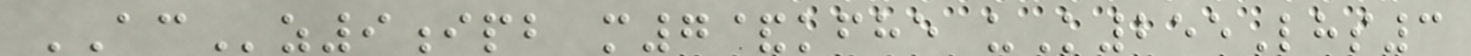ACz9ipb m7&kfhe uK255Lhs3
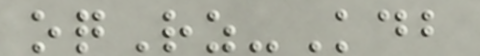oqRz-Kdb
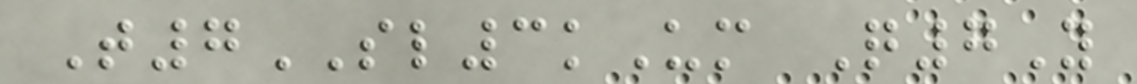T7SL3kUm Q7Y
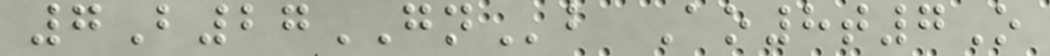7B27GNb Ao8t7O
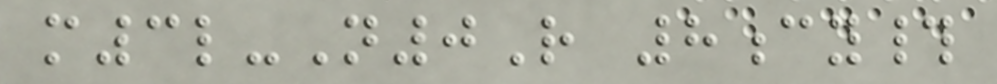m3l-N0R 8cy#
